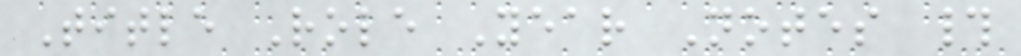Title Role Year Notes #
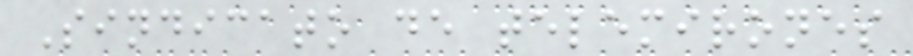Sindicato de telemirones
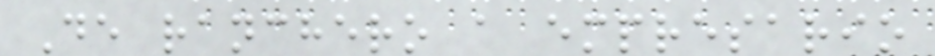De ranchero a empresario
